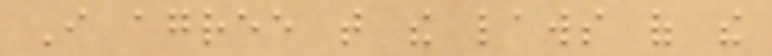I agree that the laws of the
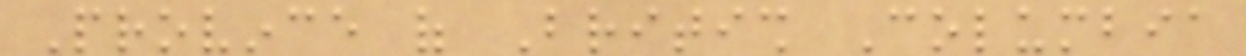Province of British Columbia
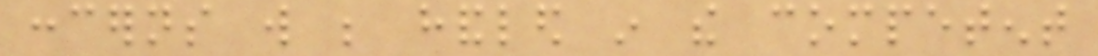concerns will be handled in the competent
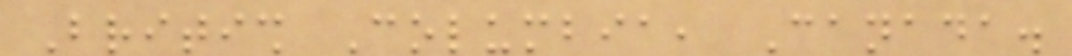British Columbia, Canada.
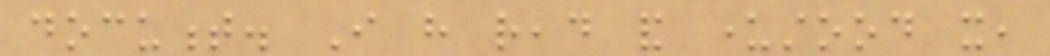document. I have read and understood it,
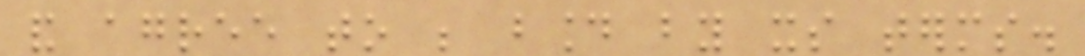and agree to be bound by its terms.
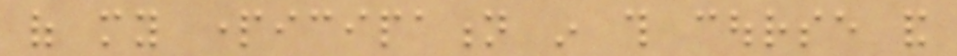of my participation in this course and
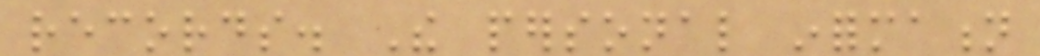records. The personal information
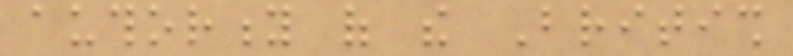authority of the British
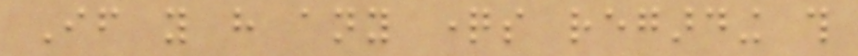If you have any questions regarding this
